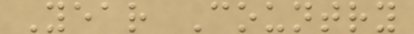Year Country
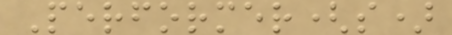Performer(s)
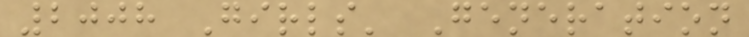2008 Girls' Generation
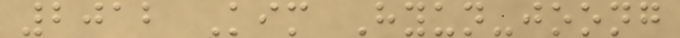2012 Kim Hyun-joong
